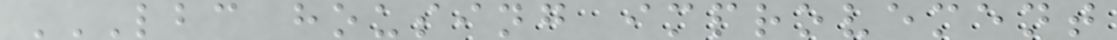LBC HOUSING IMPROVEMENT
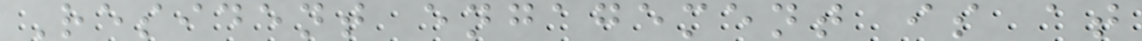Resident engagement is at
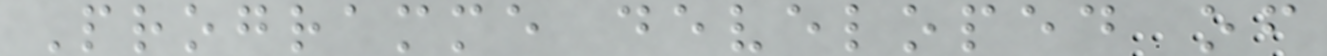Programme developed of
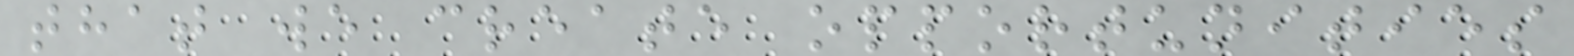that we create opportunities
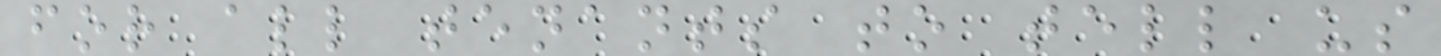for all tenants to tell us
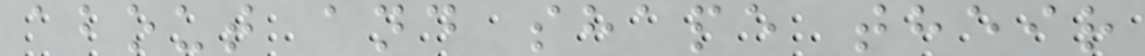about and shape their
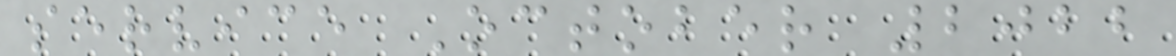service October 2022
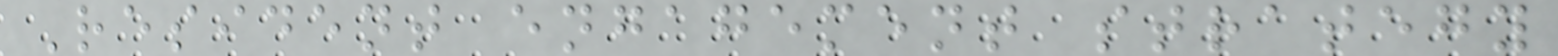Resident engagement strategy
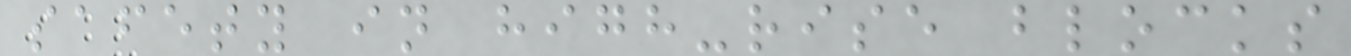safety in high-rise blocks
